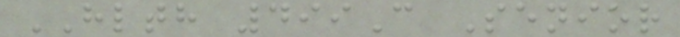HLTH 499C Senior
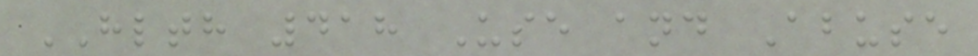HLTH 418 Use and Abuse
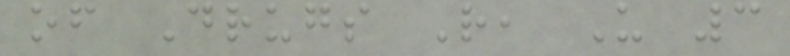of Drugs R, U 3
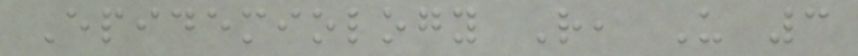Epidemiology R, U 3
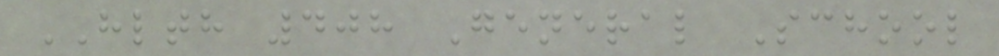HLTH 408 General School
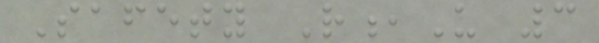Safety R,U 3
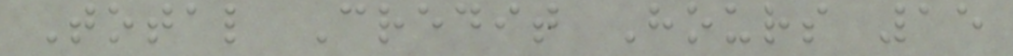Total Credit Hours 15
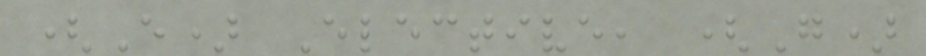(E) Elective, (G)
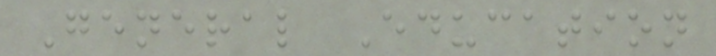General Education
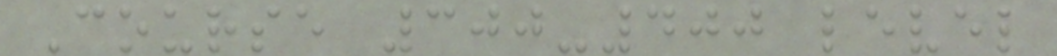Course 300-400 level
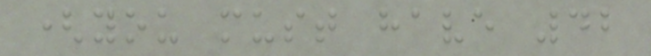(you must have 42
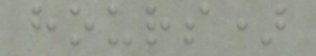hours)
